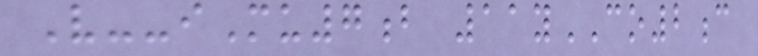V--iMu7b 11yCO2c
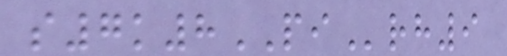s7k8PIrh9
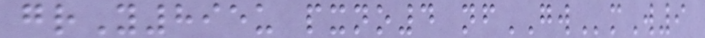grY895u pxno4 nfGWmW9
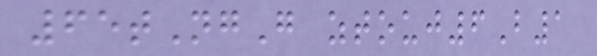65tNgG ztouj6B1
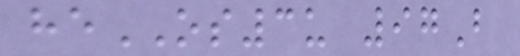heOS3u 97B
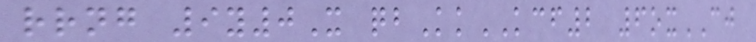rrng 9y0X qbKkKCF2 6oxCJ
